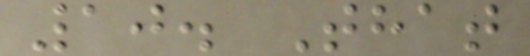10. That
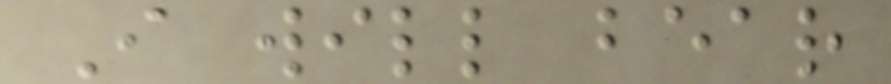I will bear
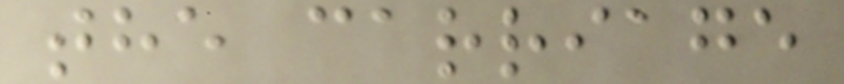the carriage
